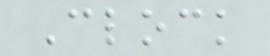Clock
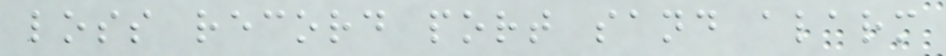loss record port sand alarm
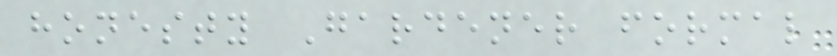honesty Gardener formal
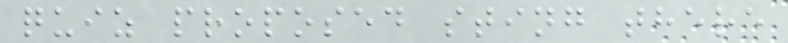quiz proposed sting there
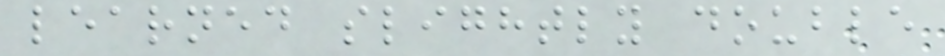learned slightly double
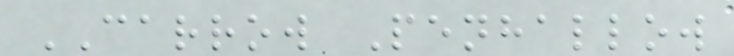CARROW Penhallow
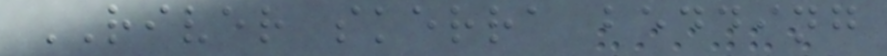RIVER skerra bedding
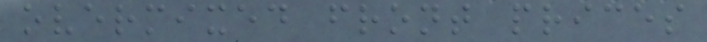overmixed front prices
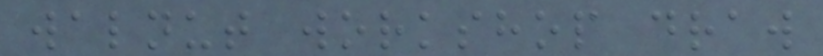walnut workshop draw
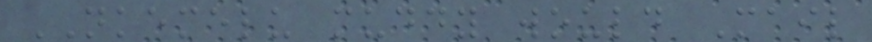NKEMELU muddy would Mail
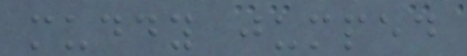muddy jumped
